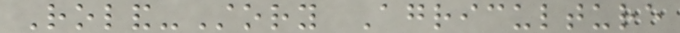Roland-Story Agriculture
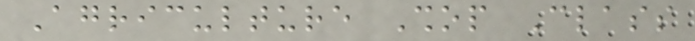Agriculture Shop Class
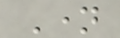Name
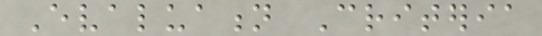Evaluation Criteria
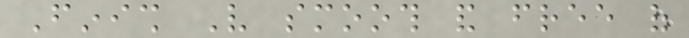Finish Very smooth and free of
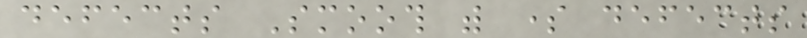defects Smooth with some defects
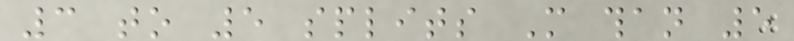3 to 5 splits More than 5
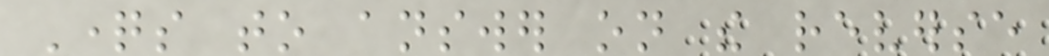Questions to answer on the reverse
